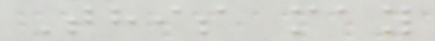This may
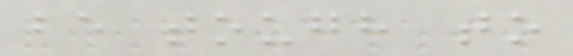be tough to
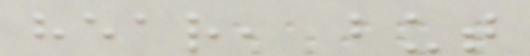hear, but
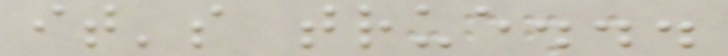it's true...
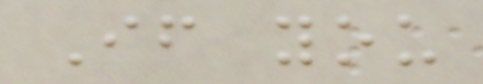If you
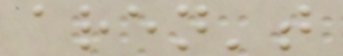aren't
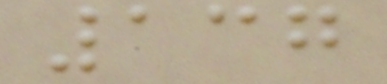137
